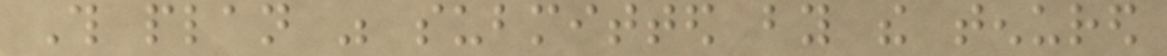This plan was submitted by the tenured
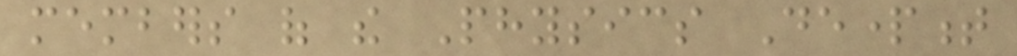members of the Physics Department
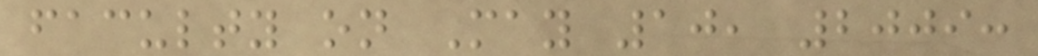faculty on May 10, 2009:
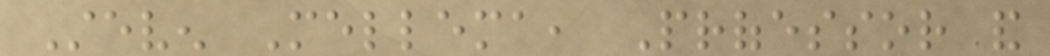Steven Mellema, Professor and
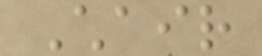Chair
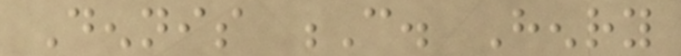Dennis C. Henry
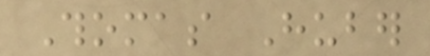Thomas Huber
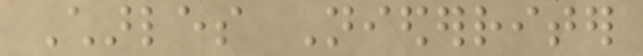Charles Niederriter
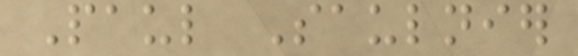Paul Saulnier
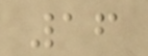16
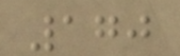170
